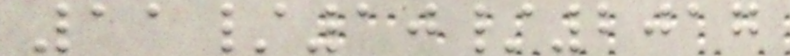11/10/2017
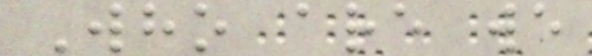Who are we
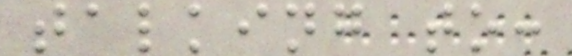talking to:
